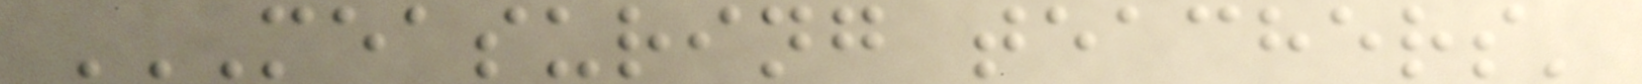MEASURING TEACHERS'
